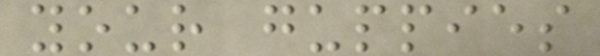your guppies
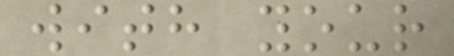with your
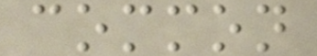common
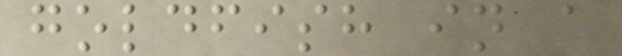goldfish in a
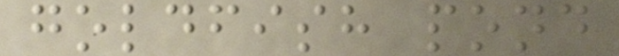goldfish pond
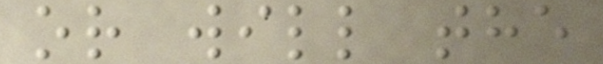or will the
